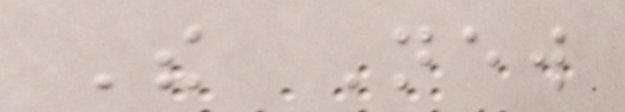The New
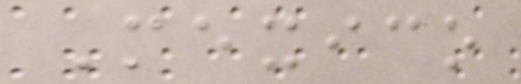Mexico
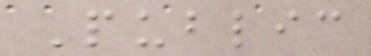Public
